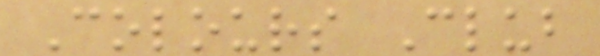Colours Club
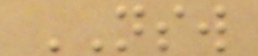NSW
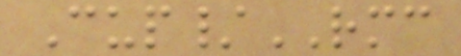Cup/RMC
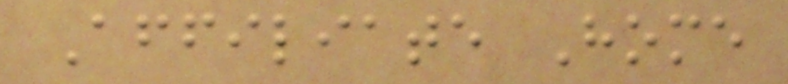Affiliate Home
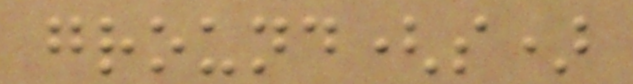ground(s)
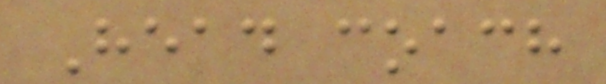Head coach
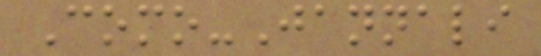Como-Jannali
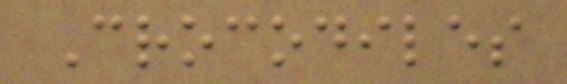Crocodiles
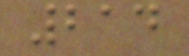214
